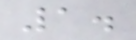1.
